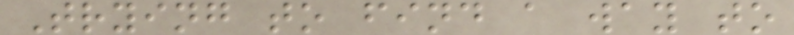Trying to find a way to
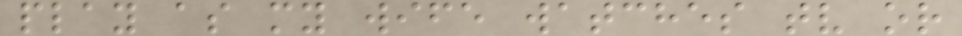play as my wife watches tv or
